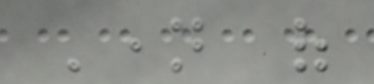Name of
